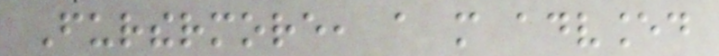Furthermore, a more advanced
